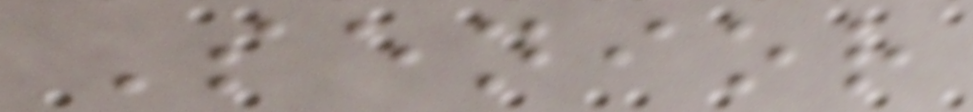Senior
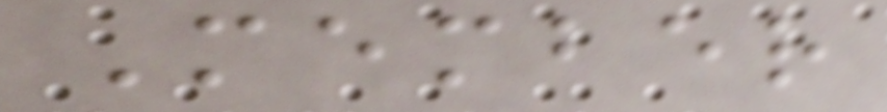Member
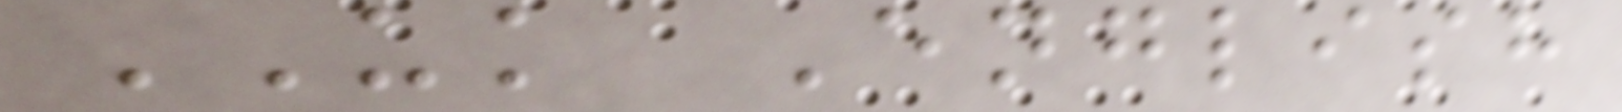UK English
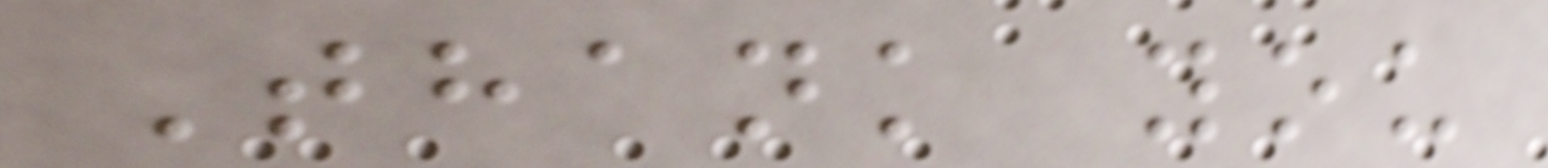Thank you
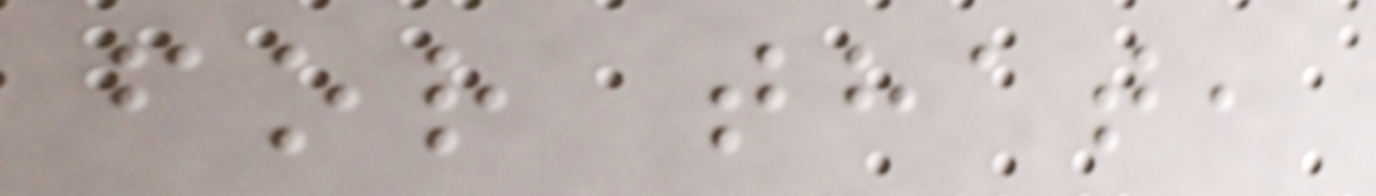for that,
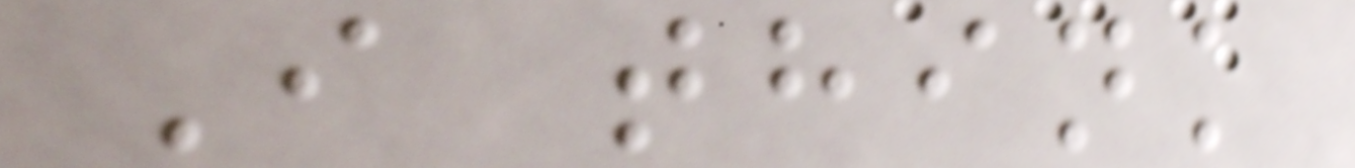I think
